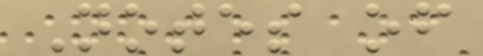Notes of
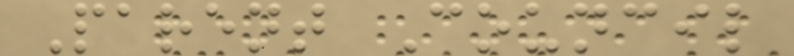Parent Council
